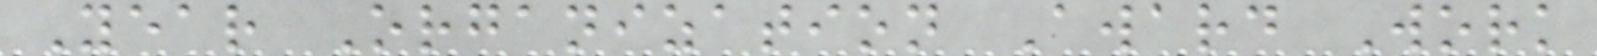Year Organization Award Work
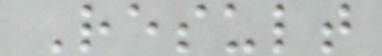Result
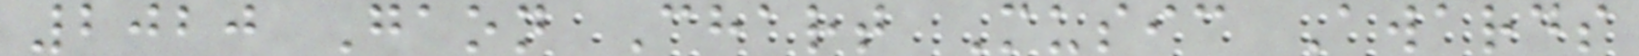2020 Gaon Chart Music Awards
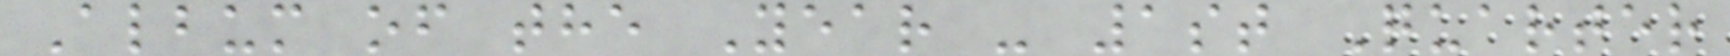Album of the Year - 1st Quarter
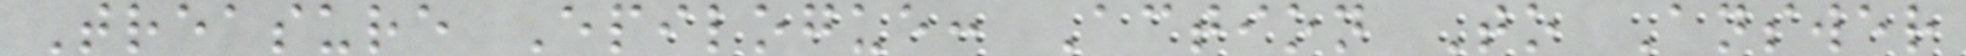Treasure Epilogue: Action To Answer
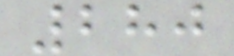280
